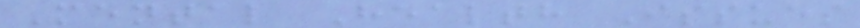Mental Health Issues
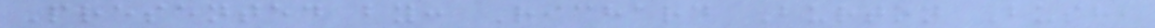Presented by: Richard Burton Bush,
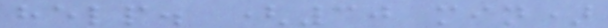help. (30 min)
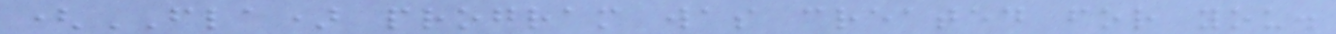(FLA) program was created for you.
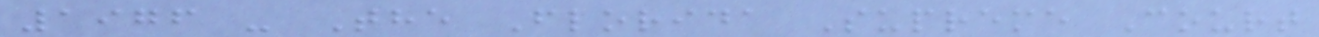1976 - The Florida Supreme Court
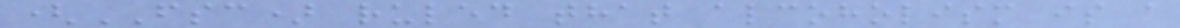(FSC) ruled that alcoholism is a
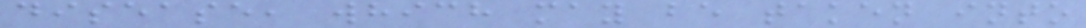disease, which may be taken into
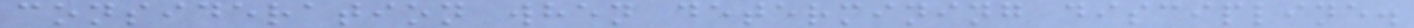consideration when determining discipline.
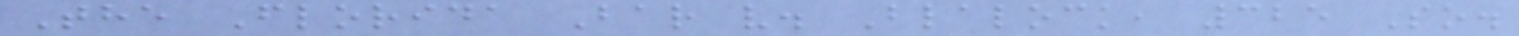The Florida Bar v. Blalock, 325 So.
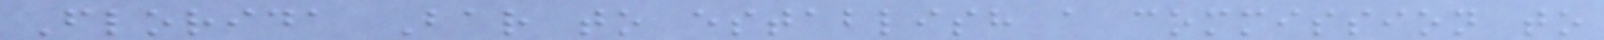Florida Bar to establish a commission to
